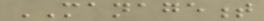MANAGEMENT
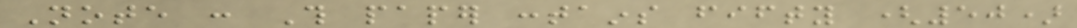Note : This paper contains fifty (50)
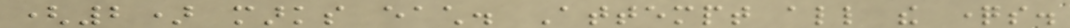(2) marks each. Attempt all the questions.
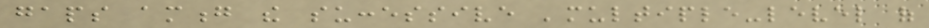gaps among the successive 'multiple-level of
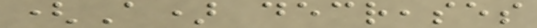(A) decreases
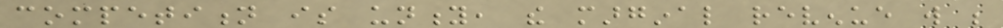competition is unity, the marginal revenue will be
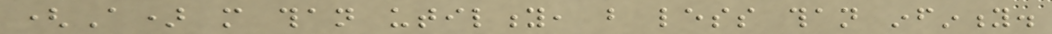(A) more than utility, but less than infinity.
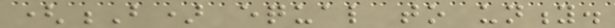(B) equal to unity.
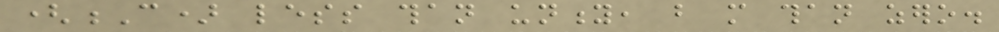(C) less than unity, but more than zero.
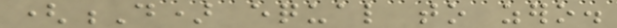(D) equal to zero.
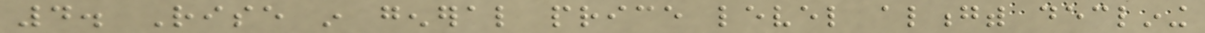4. Rise in general price level alongwith declining
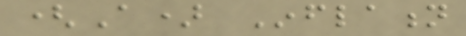(A) Inflation
